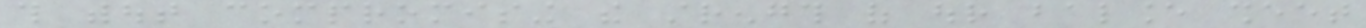this without compromising the strength of our balance sheet
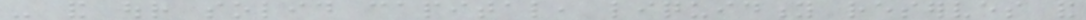- and our solid capital, liquidity reserves and
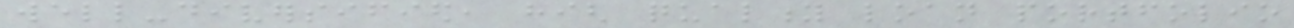well-diversified, high quality loan portfolio
